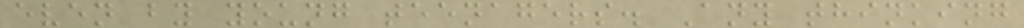even by young teenagers. Any thinking
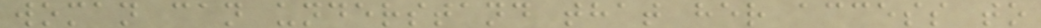woman can understand that her access to
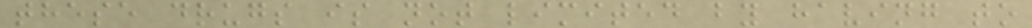these drugs is not limited by having to
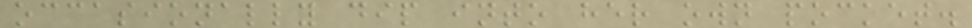occasionally dip into her own pocket.
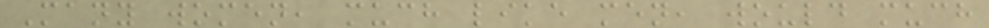Many women, much like men, would much
